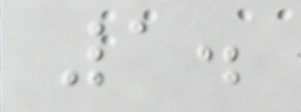1.
